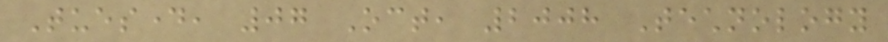Tuesday, 07 Oct, 2008 Technology
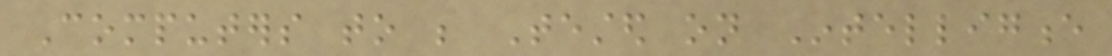Computers to be Tested on Intelligence
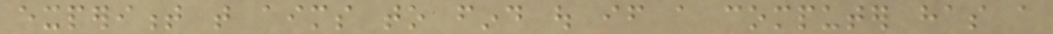experiment that aims to find out if a computer has a
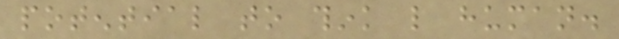potential to think like human.
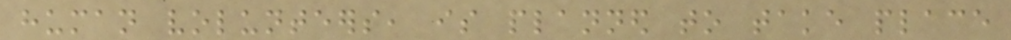human volunteers, is planned to take place
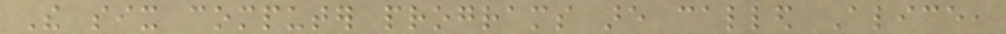The six computer programs are called Alice,
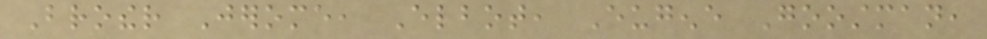Brother Jerome, Elbot, Eugene Goostman,
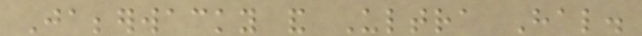Jabberwacky and Ultra Hal.
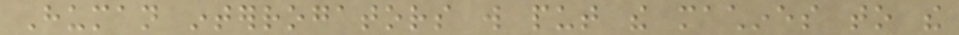Human interrogators will put the machines to the
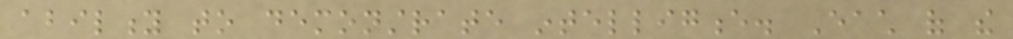ability to demonstrate intelligence. Each of the
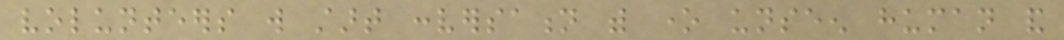volunteers will start conversation with one unseen human and
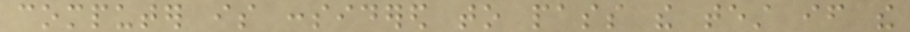computer is considered to pass the test if the
